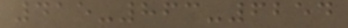415-863-6254
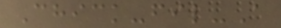Chick-fil-A
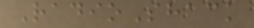RadioShack
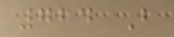724 B
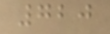720
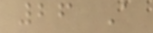26 A
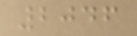2046
